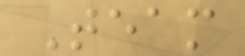Team
